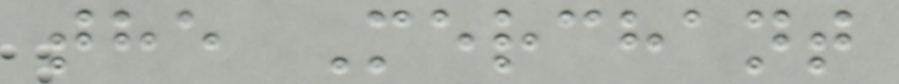the Merchant
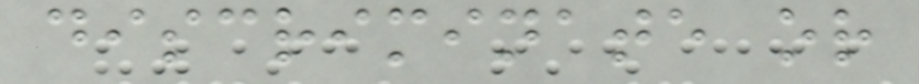discriminate or
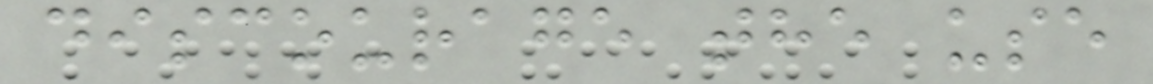discourage the use
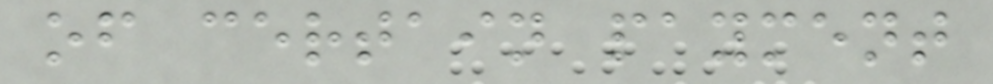of certain payment
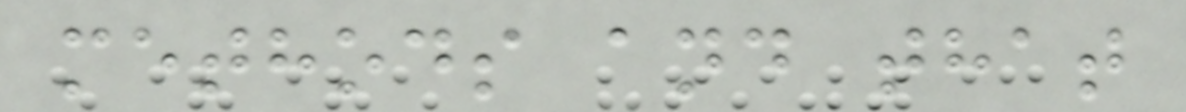methods and that
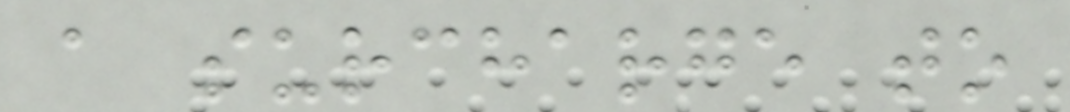a surcharge to
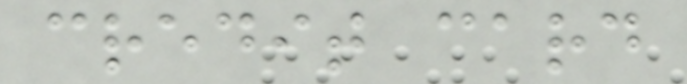credit card
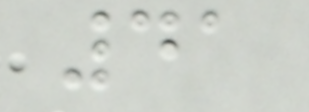41
